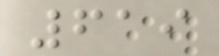619
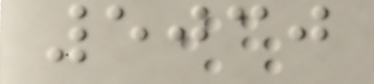5030
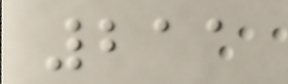211
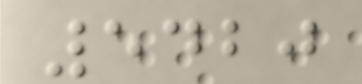5420
